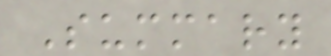Summary
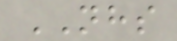NHS
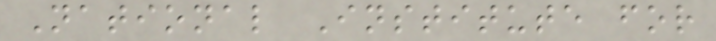National Institute for
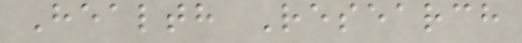Health Research
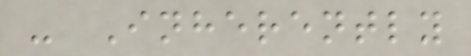- Inherently
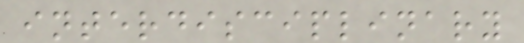interdisciplinary
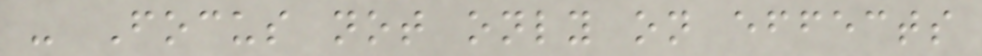- Focus not only on effects
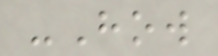-How
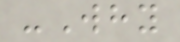-Why
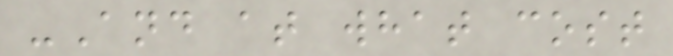-And at what cost
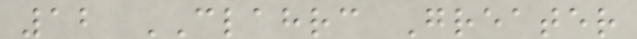12 CLAHRC Greater
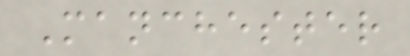Manchester
